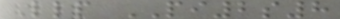Llp PI2s8
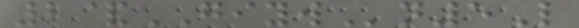2&GIYWn5L
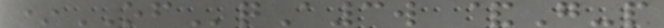*OFqA3w &G-p
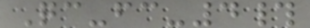Qc-fc-4#
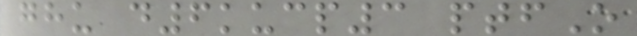ghu d6kucp3 ptfO
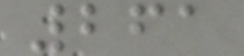261
